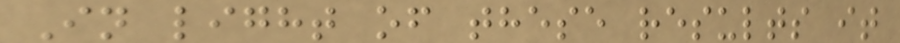In light of these results it
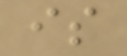is
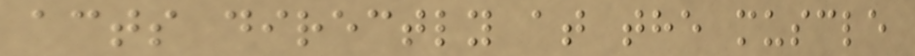acts directly at the muscle
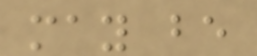may be
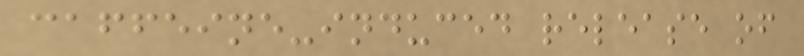caffeine-induced release of
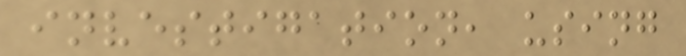investigation, using
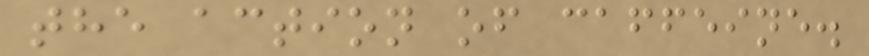the action of caffeine.
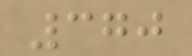370
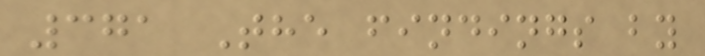371 The findings by
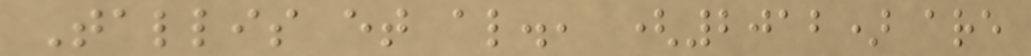Tallis et al., (2012) are
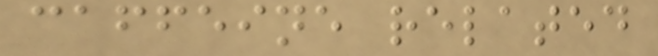caffeine related
